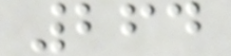264
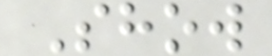Show
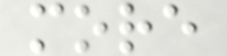more
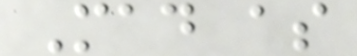Mad as
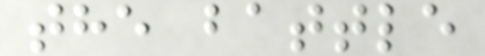the battle
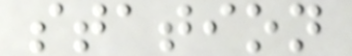station
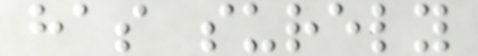has surely
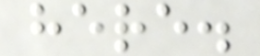here.
